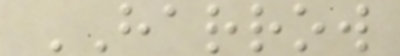HARROW
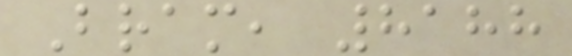Bram, 8188
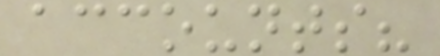accounts?
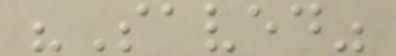"Saved"
